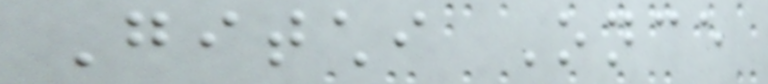Gitchi Once
